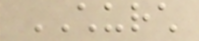CHURCH
